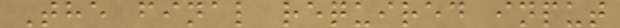The final required input
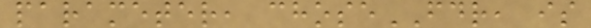parameter, choseFDR, is
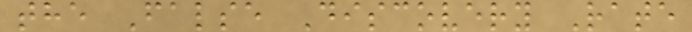the False Discovery Rate
